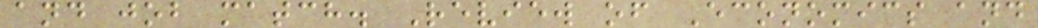and job match. Review of Economics and
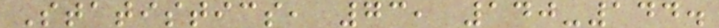Statistics, 73, 140-144.
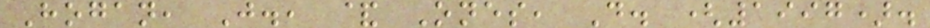Hogan, J., & Ones, D. (1997).
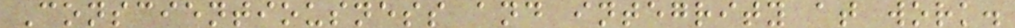Conscientiousness and integrity at work.
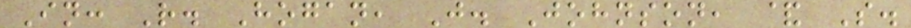In: R. Hogan, J. Johnson, & S.
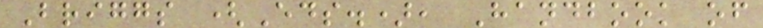Briggs (Eds.), Handbook of
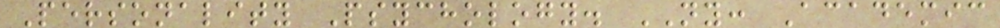Personality Psychology. NY: Academic
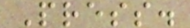Press.
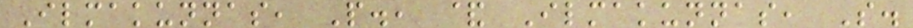Ilmakunnas, P., & Ilmakunnas, S.
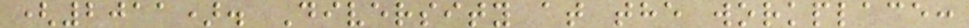(2011). Diversity at the workplace:
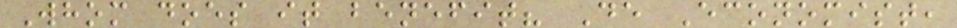Whom does it benefit? De Economist,
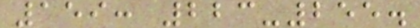159: 223-255.
